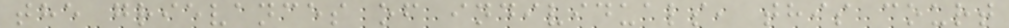the grievances of individuals, this court
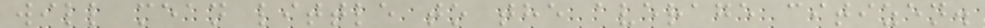will mean little to the average citizen.
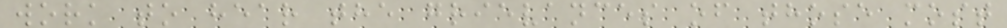work to hear the grievances of those most
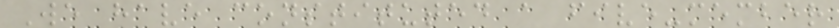We have constituted a five-member
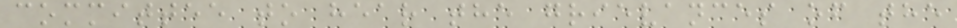committee to hear the grievances of the
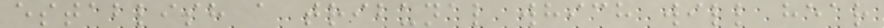establish a tribunal which will hear
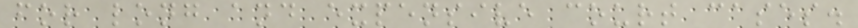for long and expensive court cases.
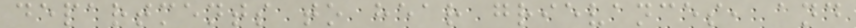departments to hear grievances, and
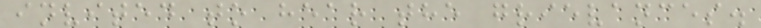invited to hear the grievances.
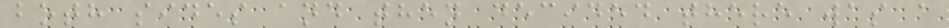both sides and then decided there was a
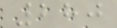280
